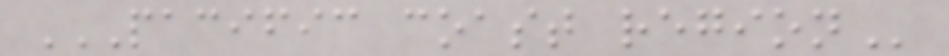PACIFIC COAST REGION
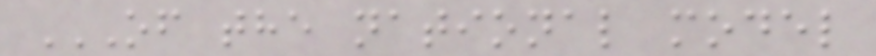OF THE NATIONAL MODEL
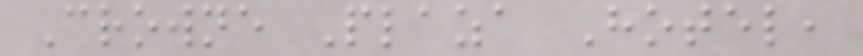Crowne Plaza Hotel,
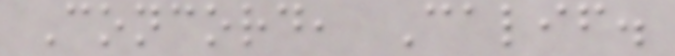Concord, Calif.
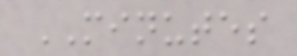MINUTES
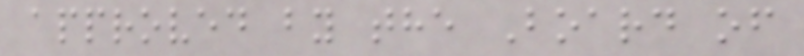approved by the Board of
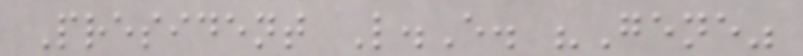President L.E. "Gene"
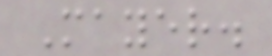Mayer.
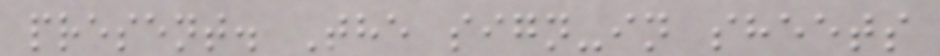present. The sign-in sheets
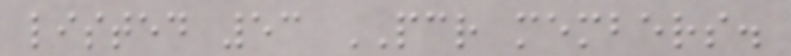listed 53 PCR members.
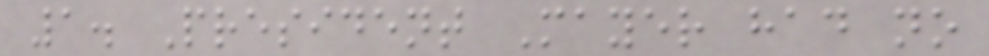1. President Mayer had no
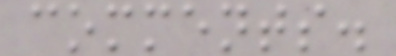comments.
